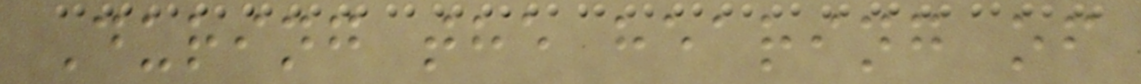During the hearing of
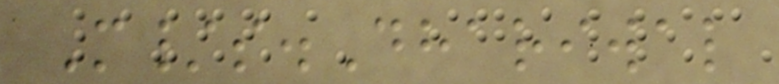M/s.Dhariwal
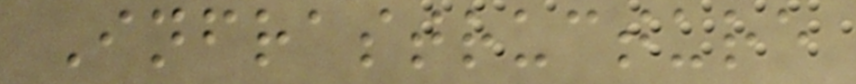Infrastructure
